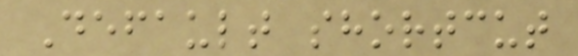Default shortcut
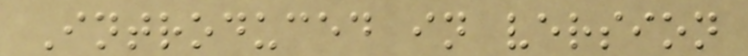Introduced in version
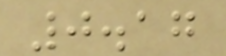0.17
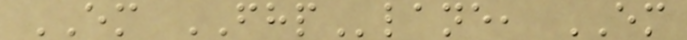EM FHPlane, EM
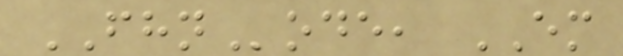FHNode, EM
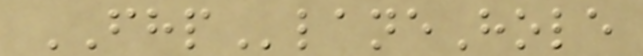FHPlaneHole
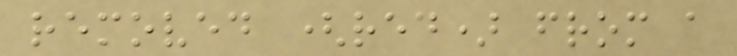removed (red) from a
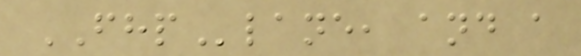FHPlane, and a
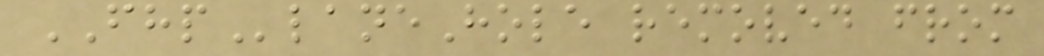FHPlaneHole removed from
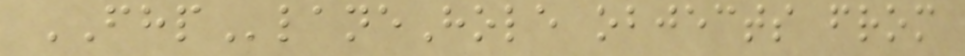FHPlaneHole objects from
